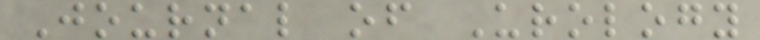Journal of Urology
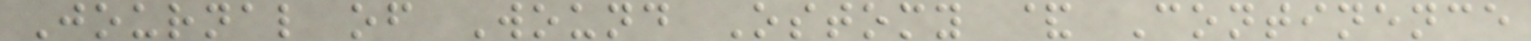Journal of Wound Ostomy & Continence
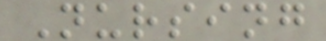Nursing
